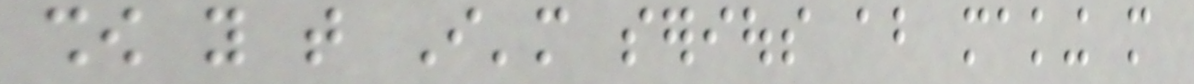show you that I'm serious about making more
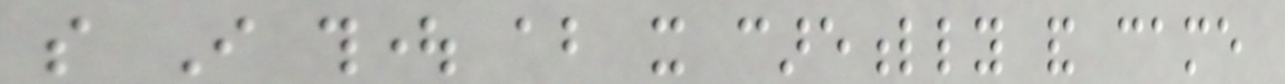so I thought about it carefully and came
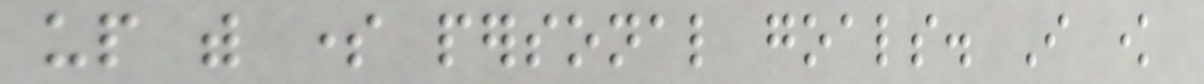up with some personal goals. I know
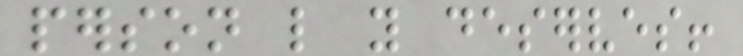person like you deserves!
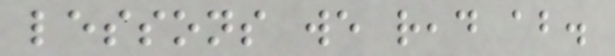lessons we read about.
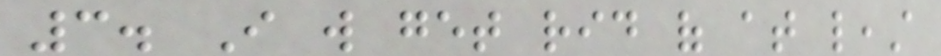3. I will get rid of at least
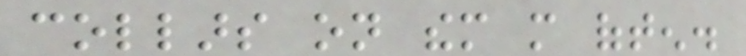collars on them more often.
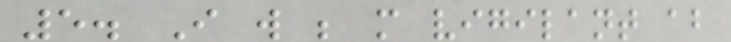5. I will be more vigilant about
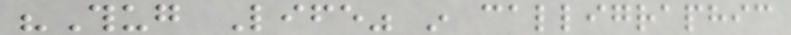"Thug Life" in calligraphic
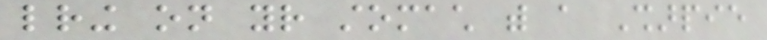lettering on your stomach with a Sharpie
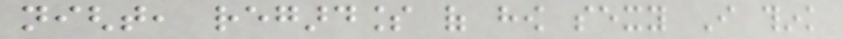night, regardless of how sexy I think
